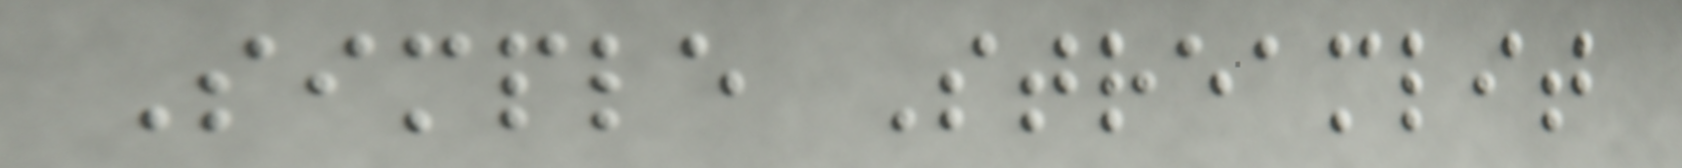Simple Streamlit
